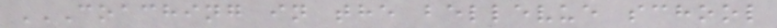COACHING IN THE BELLEVUE SCHOOL
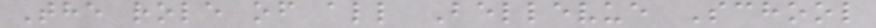The role of all Bellevue School
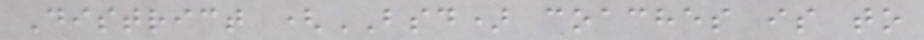District (BSD) coaches is to
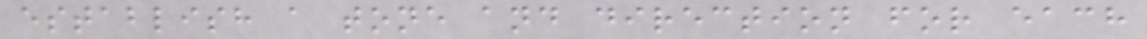establish a tone and direction for each
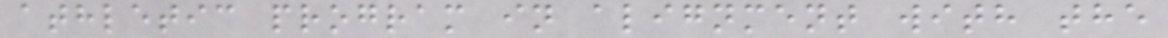athletic program in alignment with the
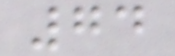74
